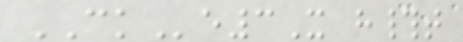CKe3X h#t
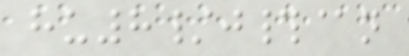hu8/j#@n
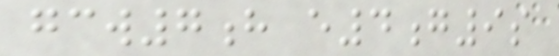gcw7h e4g9s
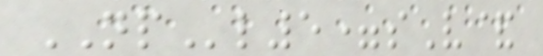NPl5=sV&
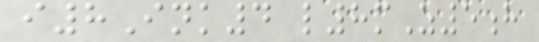i8Ink4 l8mZ5h
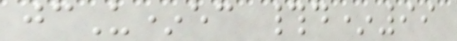jcU*ec #d*99
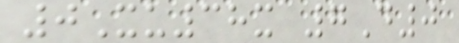0Xu38x 7D0
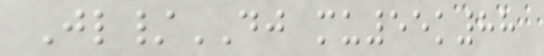Jl/DJ mu55k88
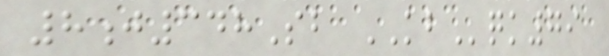8j348Sb KBqk79
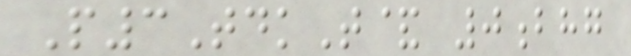P3TdkT& 0bhg
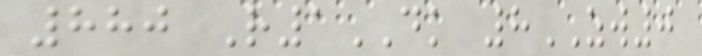880 R1DK 8ZW0
